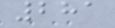281
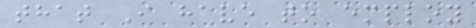that I have to employ
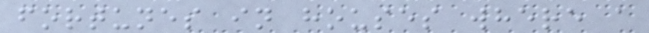fortunes in houses where a
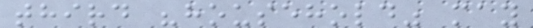third "household" may
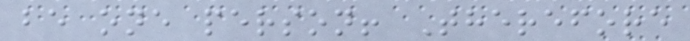be one person! Therefore
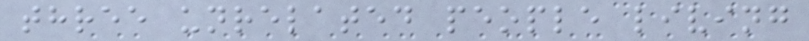three unrelated people living
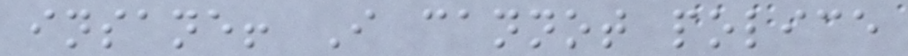insane! I cannot police
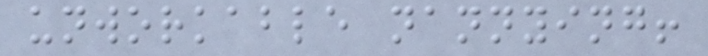unworkable nannying!
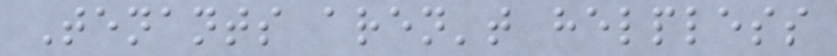Tenants aren't helpless
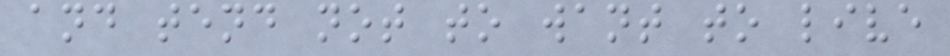and tend not to want to live
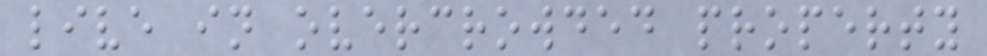live in overcrowded property
